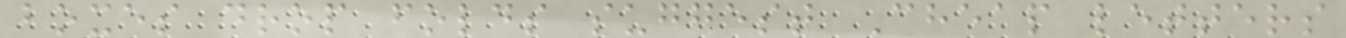boxes drop folds suggest Cheap letters
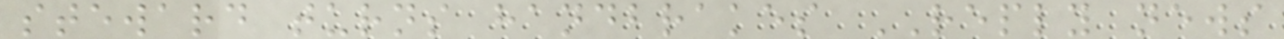steward turns handbrakes REPLY news
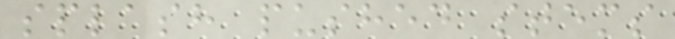splash pushed stems
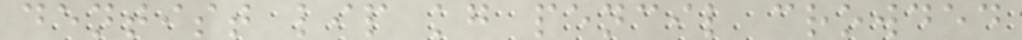dentist lip kg pencil crowded
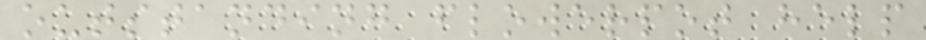outstanding flowerpot help
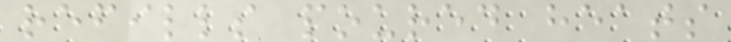refills poured heats
